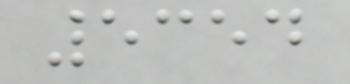5354
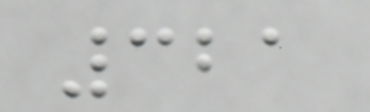321
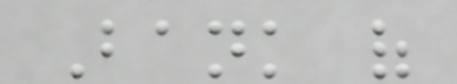Bank of
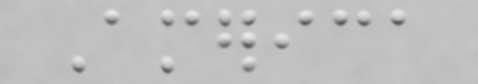America
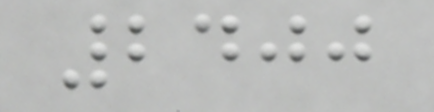2400
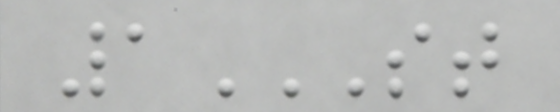1ST
